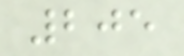205
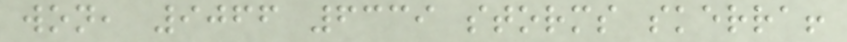won, 9066 6339 storms skerra!
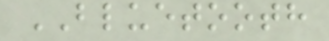BLUETOOTH
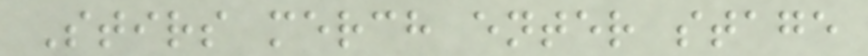Stirs merch enter stage
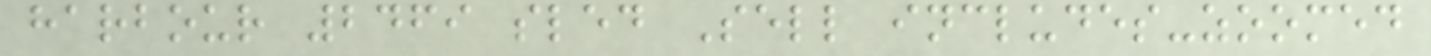harbour 2469 sled Sell includes-zoomed
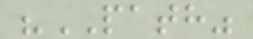"PATH"
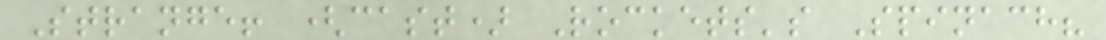Strange! (cast) Rockets's Spinach?
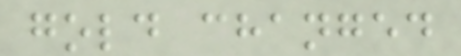gold changed
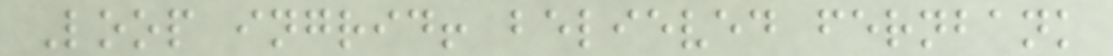Loop ingrid! believed fernbank
